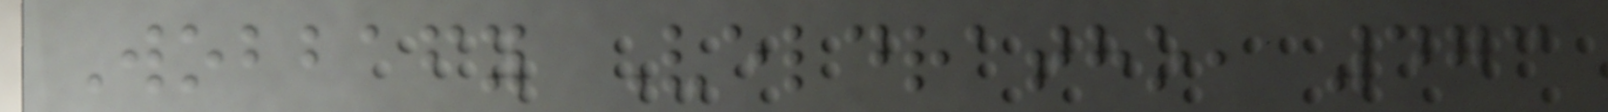Wobbafy Veldratho, 473
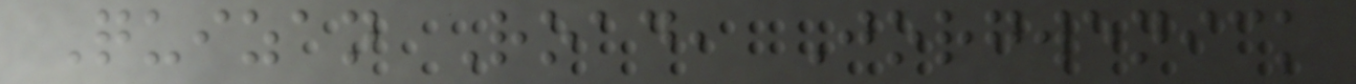Quizan Road, Jorgwenick
